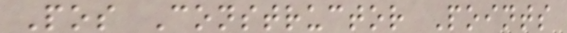Pos Constructor Points
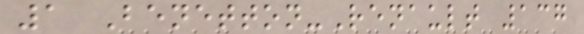1 Benetton-Renault 137
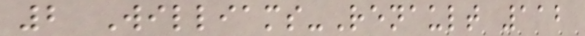2 Williams-Renault 112
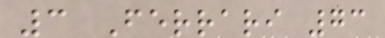3 Ferrari 73
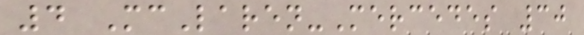4 McLaren-Mercedes 30
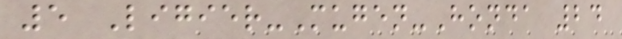5 Ligier-Mugen-Honda 24
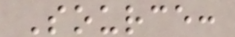Source:
